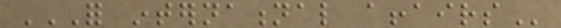FOR INTERNATIONAL AFFAIRS
